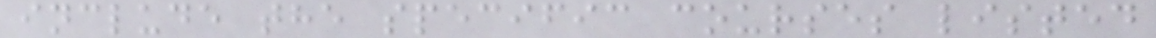include the specific courses listed
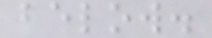below.
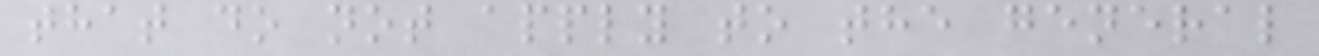that do not apply to the general
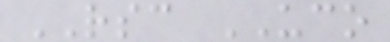RSC UCO
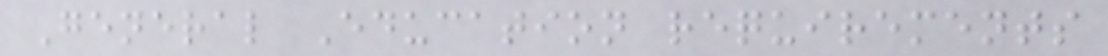General Education requirements
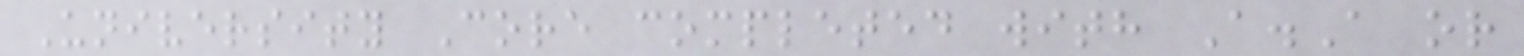University Core completed with A.A or
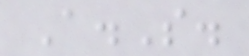A.S.
